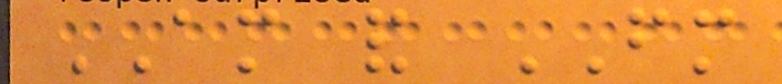AM and FM
